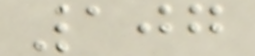107
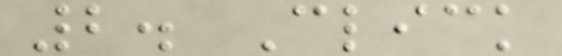2. Click
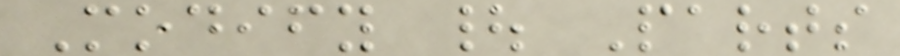Modify | Parts
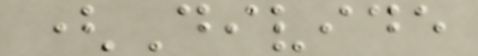(Divide
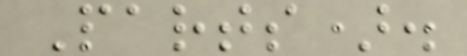Parts).
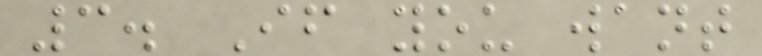3. If you want
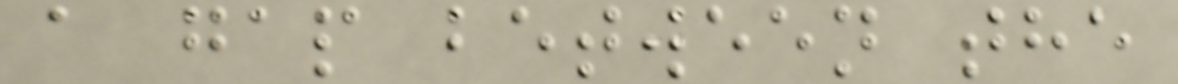a gap between the
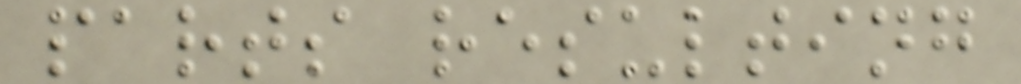parts resulting
